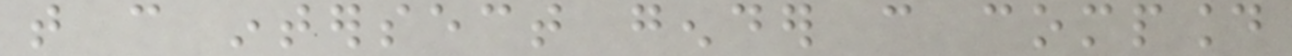that can intersect gender can compound
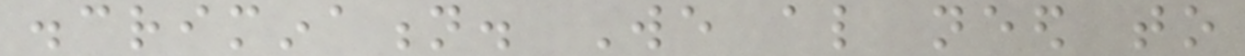discrimination. We also need to
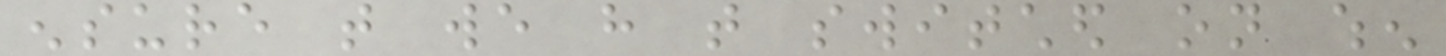ensure that we have that switched on when
